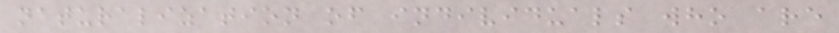naturalization of individuals who are
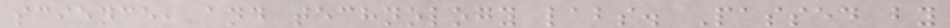science, and technology labs. Passed by
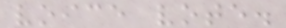voice vote.
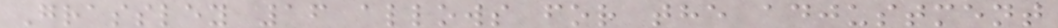Grassley 16 allows for the adjustment
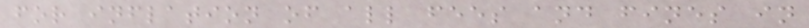for inflation of all fees and fines in
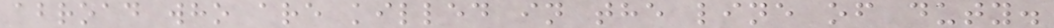abroad who are killed in the line of duty.
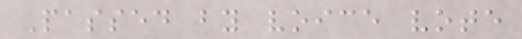Passed by voice vote
